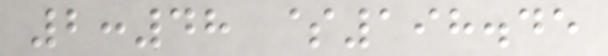2:48 $198.45
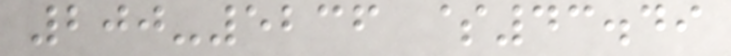200-5236 $43.49
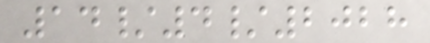14/4/2028
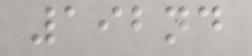192nd
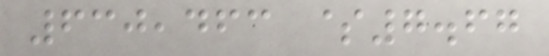630,463 $7.67
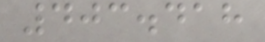403.418
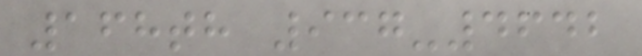168th 937-4642
